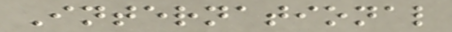International
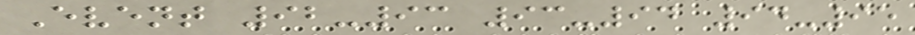Event 92-93 93-94 94-95
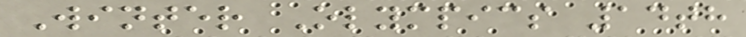Winter Olympics 14th
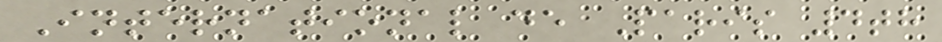International de Paris 4th
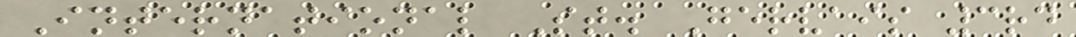International St. Gervais 3rd
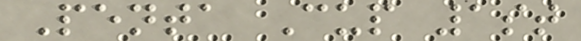Penta Cup 1st
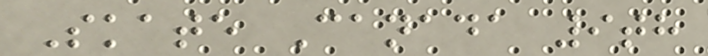Skate Canada 9th
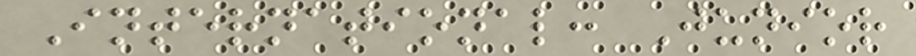International: Junior
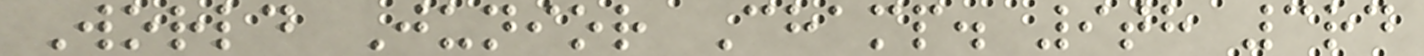World Junior Champ. 9th 3rd
